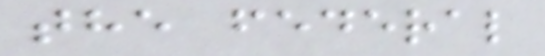the federal
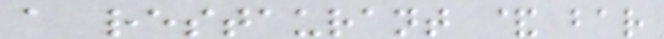a restaurant & bar
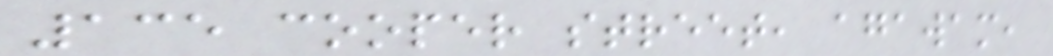135 cooper street, agawam,
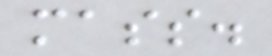mass.
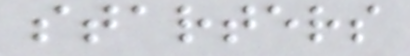starters
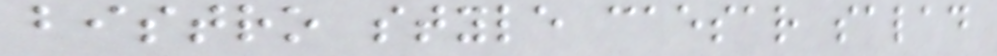bistro style caesar salad
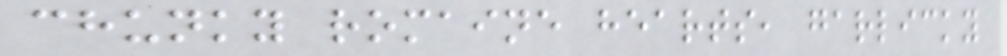chunky romaine hearts, garlicky
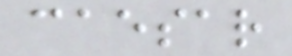caesar
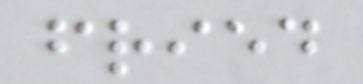fried
